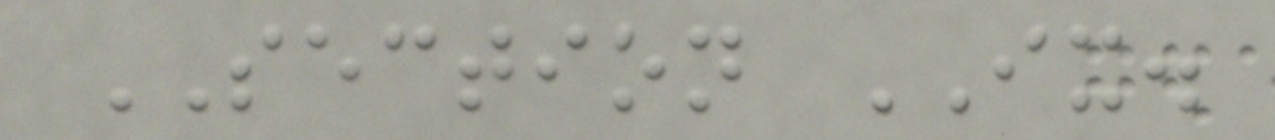SECTION IX.
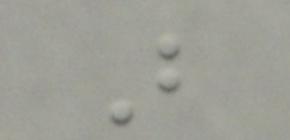B
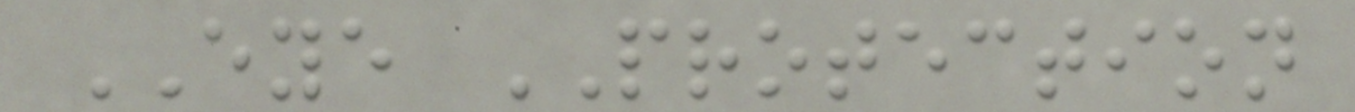EYE PROTECTION
